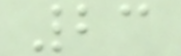23
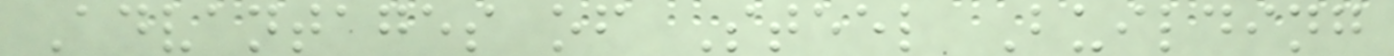Advantages of Steel Building
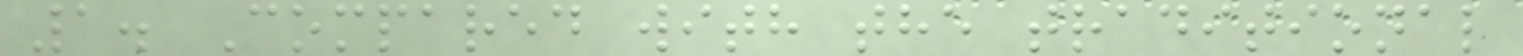1. Compared with the traditional
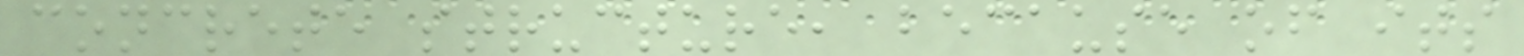concrete structure, because of its
